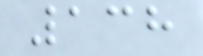138
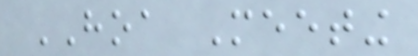HOA Meeting
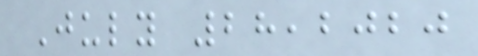July 28,2020
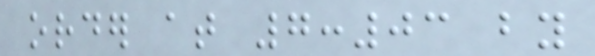order at 7:03 by
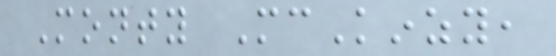Monty McKinzy,
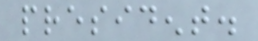president.
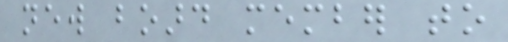new board member to
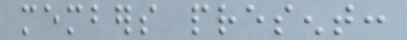members present:
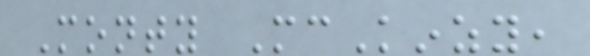Monty McKinzy,
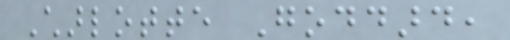Charlotte Goddard,
